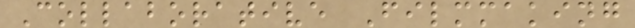Collaborative Filmmaking
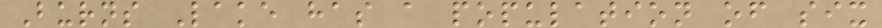Burns Lake has a population of six
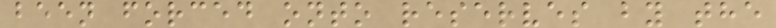been forced onto reserves by the
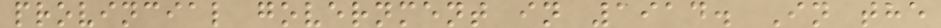provincial government in 1914. In the
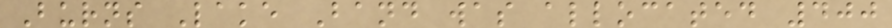Burns Lake Band was allocated 400
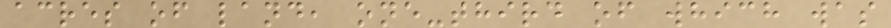acres of land, one-third of which was
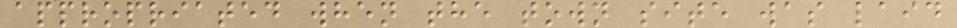appropriated when the town site was laid
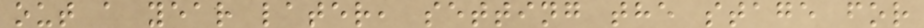out a year later, setting the stage for
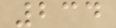234
